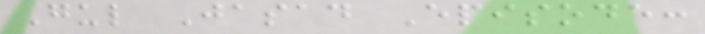Gul Jasad Episode:
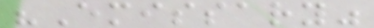"Emissary"
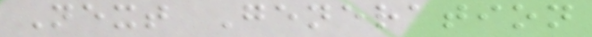Next Generation
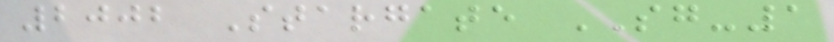2002 Stargate SG-1
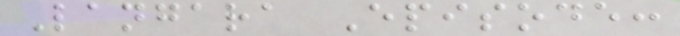Langara Episode:
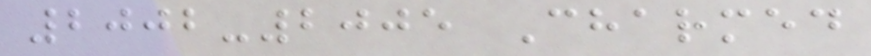2002-2005 Charmed
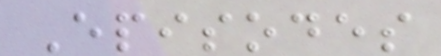Episodes
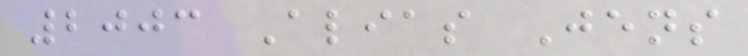2003 Alias Jens
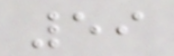59
